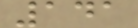141
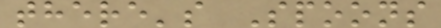there's Spoons
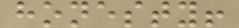honesty!
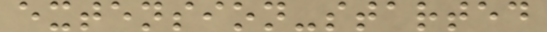extension-started
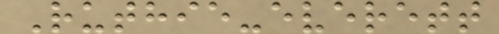Ruthie-everett
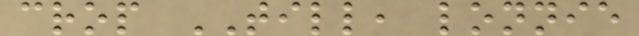crop TILL, lonnie
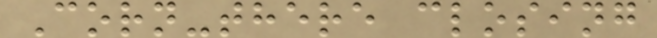Corn-there closing
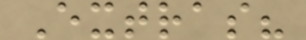Extras?
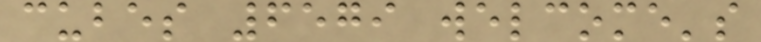cubes 6579 welcome's
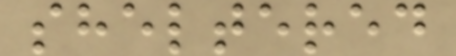sheltered
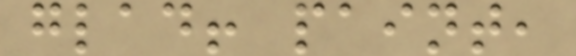glad! paint,
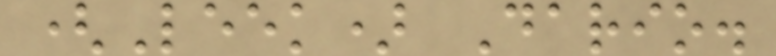(Leek) Dario.
